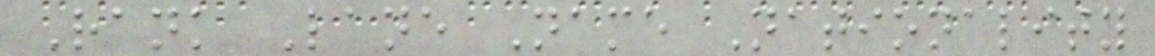Rank Lane Name Nationality
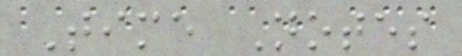Time Notes
